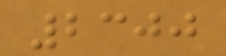2300
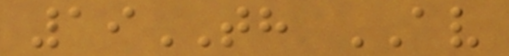19TH AV
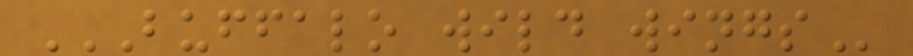BUFFALO WILD WINGS
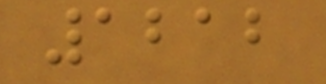1212
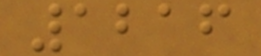1216
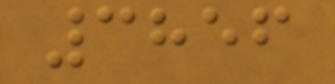3856
